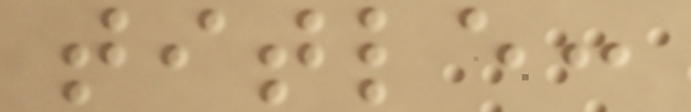title:
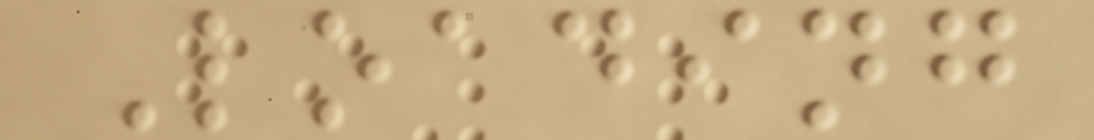Loading
